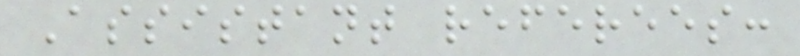Assistant referees:
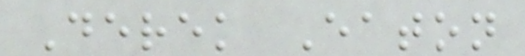Derek Eaton
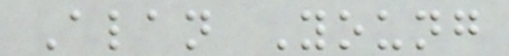Alan Young
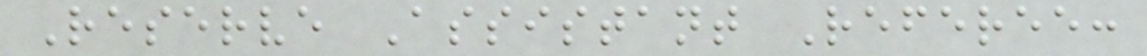Reserve Assistant Referee:
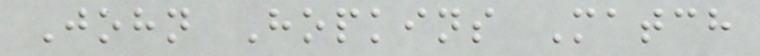John Hopkins Match
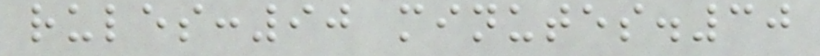rules:90 minutes.30
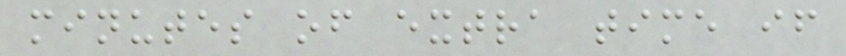minutes of extra time if
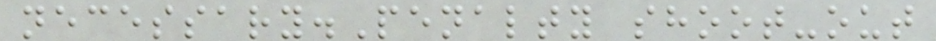necessary.Penalty shoot-out
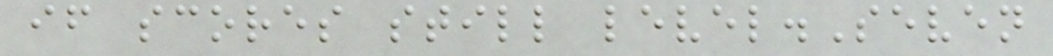if scores still level.Seven
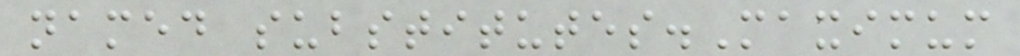named substitutes.Maximum
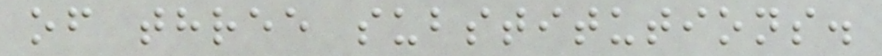of three substitutions.
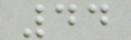44
